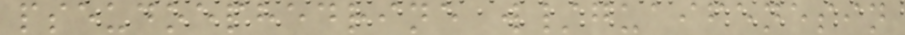pseudoephedrine w/guaifenesin
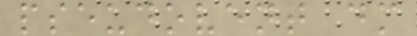pseudovent dm
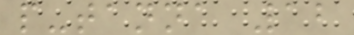p-tanna 12
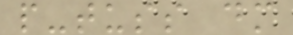p-tuss dm
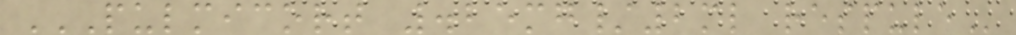PULMICORT .25MG/2ML RESPULE
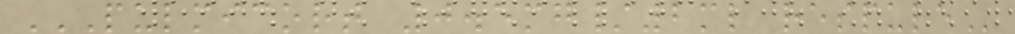PULMICORT 0.5MG/2ML RESPULE
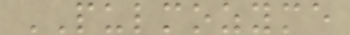PULMOZYME
